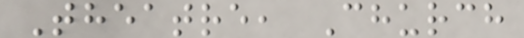Theatre, Church
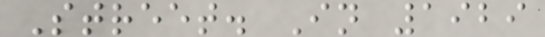Street. In 1929
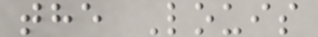the Louis
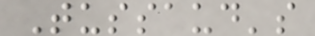Tussaud's
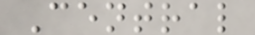Central
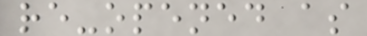re-opened as
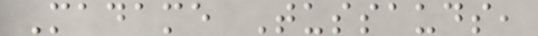Madame Tussauds,
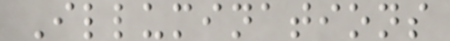Illuminations
